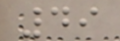49
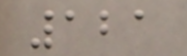121
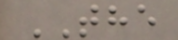THE
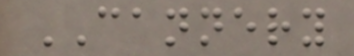CANNERY
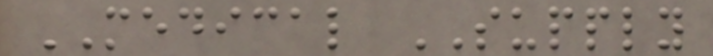MEDICAL SUPPLY
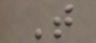T
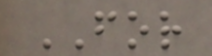FOR
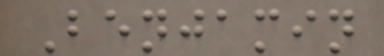Benjamin
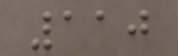110
